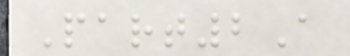Part2A
